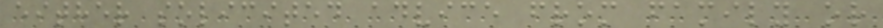either solicited advice from family or
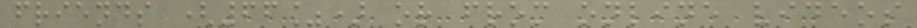friends (66%) or from online videos
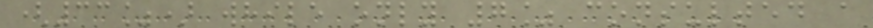(33%) while only 7% consulted a
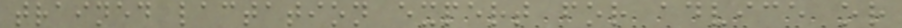trained lactation expert for advice or
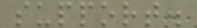support.
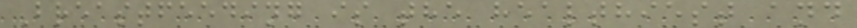Breastfeeding is the healthiest and
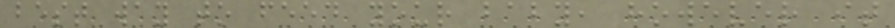best way to feed your baby, however it
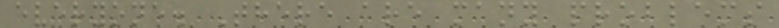everyone. There are many problems
